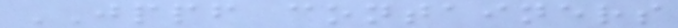JPPF containers
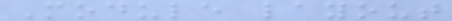Module layout
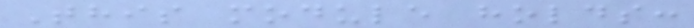This module holds:
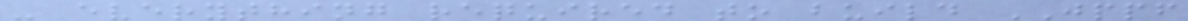- everything required to build JPPF
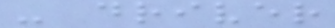- driver
